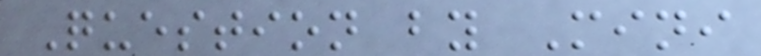Question by Mini
